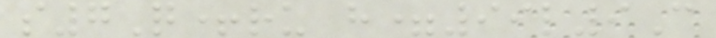s7Q+ru h=99l9C
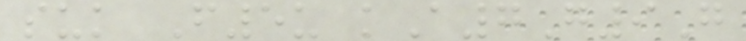suk F5u kA7G9G
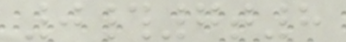0#7t8
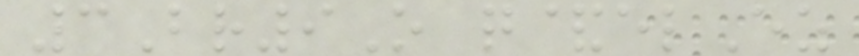3Br9O q&elEz
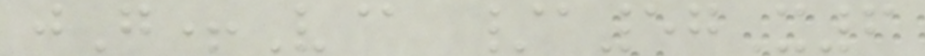jG+V@ /a57X6
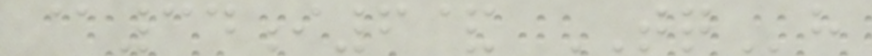@34i6& TQh
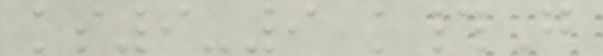ks9-9 k#G
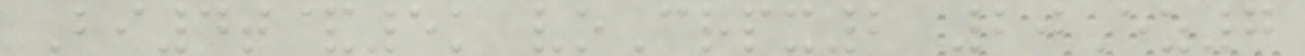Bi4t&5k voCrpx2 20Ez7
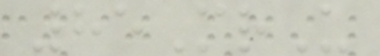85MrU
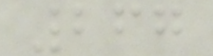267
